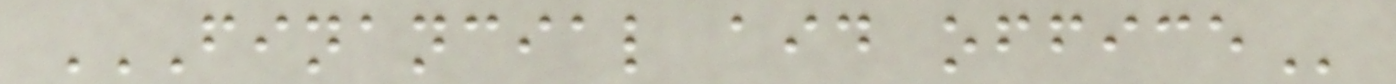FINANCIAL AID OFFICE
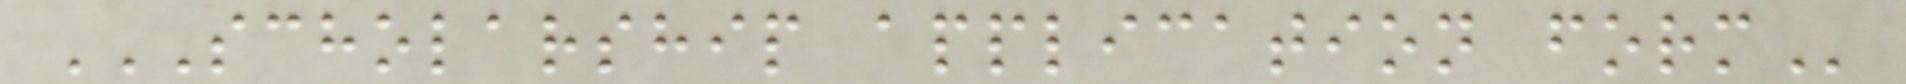SCHOLARSHIP APPLICATION FORM
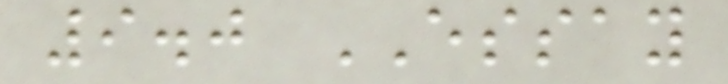9.0 ESSAY
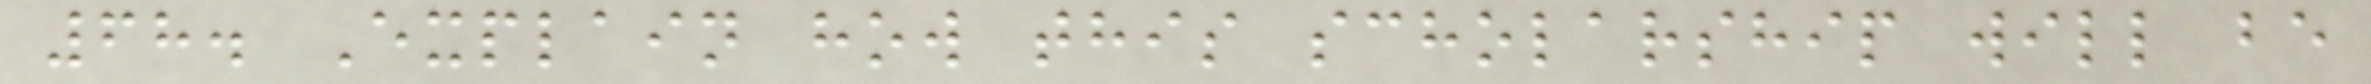68. Explain how this scholarship will be
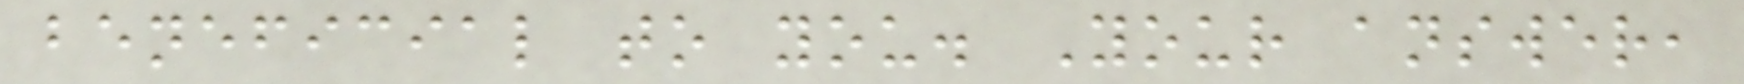beneficial to you. Your answer,
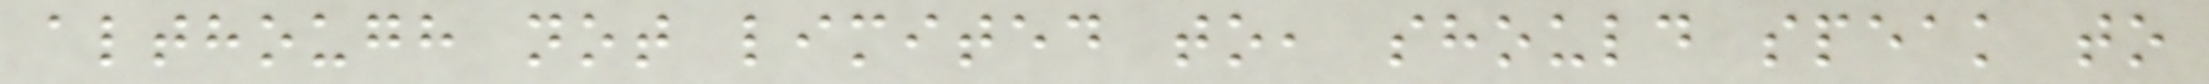although not limited to, should speak to
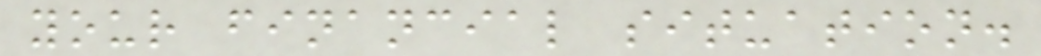your financial situation.
